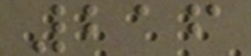216
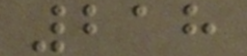218
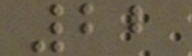22
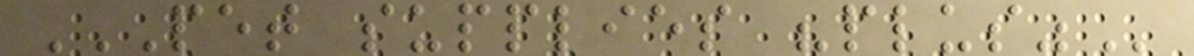PET SUPPLIES "PLUS"
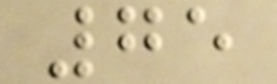75
